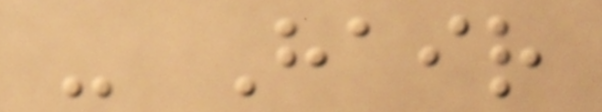- Hair
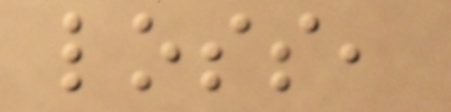loss,
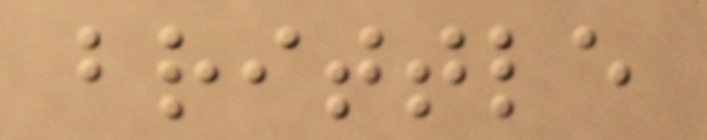brittle
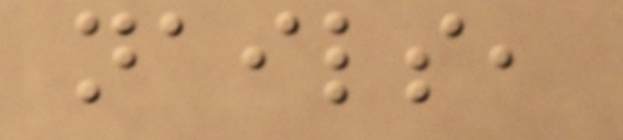nails,
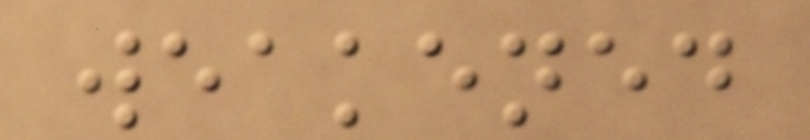weakened
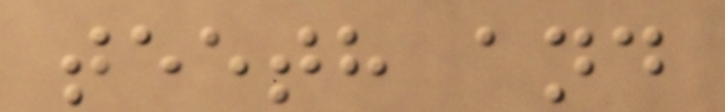teeth and
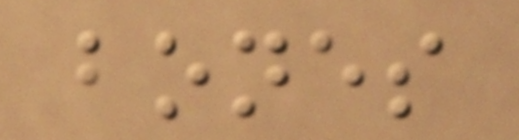bones
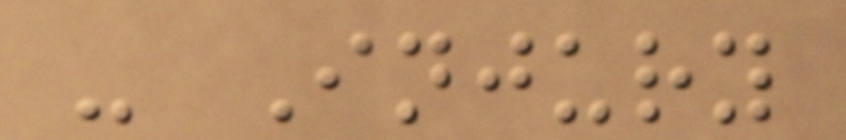- Injury
